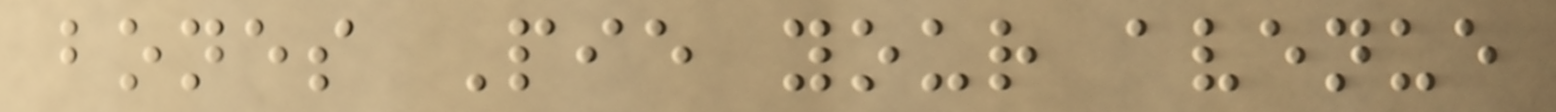bones Pie your avenue
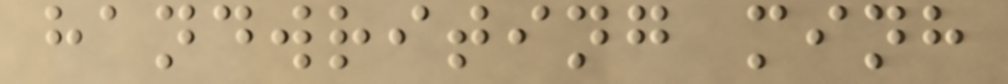handwriting minh
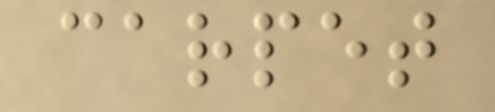carpet
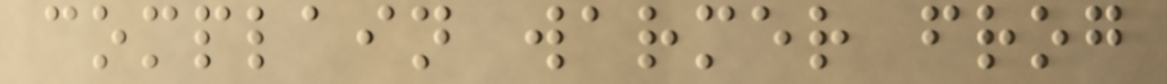complain warmer frog
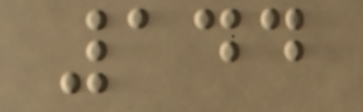144
